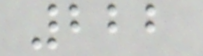222
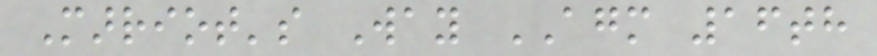Marriot's Way AGM 16th
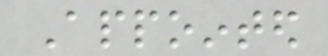Appointed
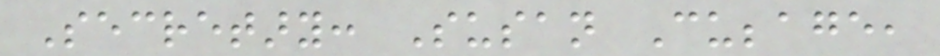Secretary: Susan Cubbage,
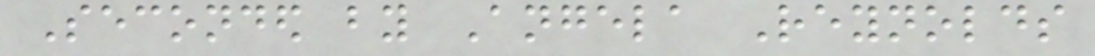Seconded by Angela Reynolds
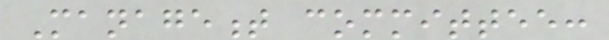Management committee:
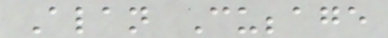Alan Cubbage
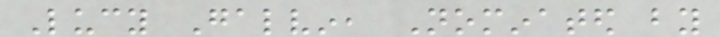Lucy Galvin, Nominated by
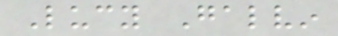Lucy Galvin
